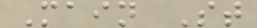Main St
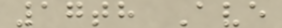17th Ave
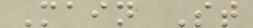Main St
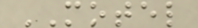MOTEL
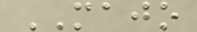MAJO
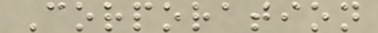Corporation
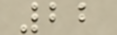22
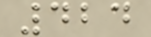424
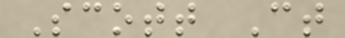Scott Ct
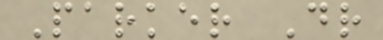Parker Dr
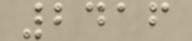2416
